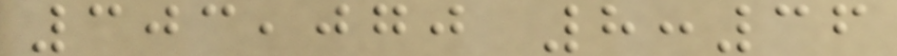303,070 8:36
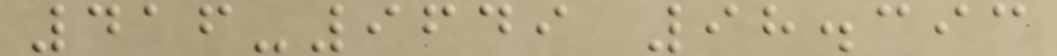416-9649 98.393
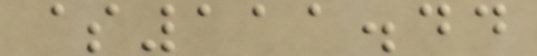$111.44
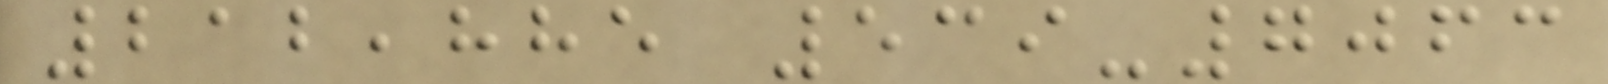212,885 539-7063
